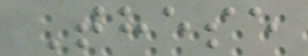These
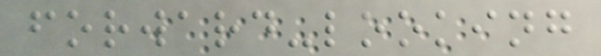forward-looking
